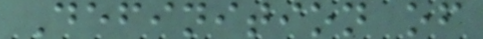Definition of
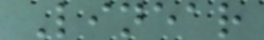Linear
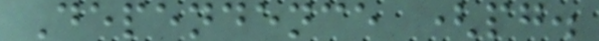Dependence (pg.
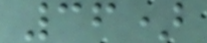36)
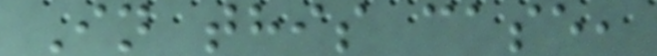In this case,
